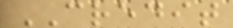CREDIT
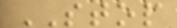STOP
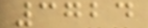3724
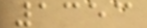1353
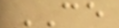CE
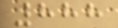888
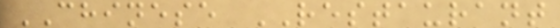CHINESE RESTAURANT
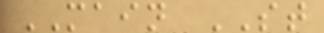MAIN ST
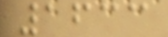1633
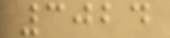3024
